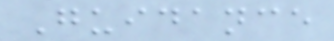Guidance
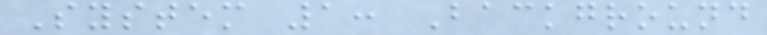System 1: Background
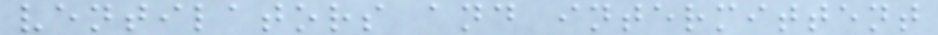ventilators and intermittent
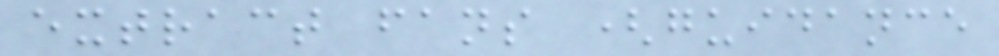extract fans (guidance
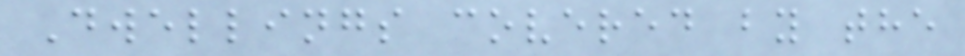Dwellings covered by the
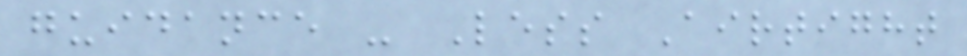guidance - Less Airtight
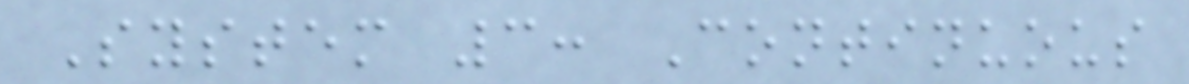System 3: Continuous
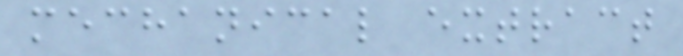mechanical extract
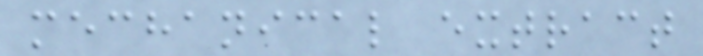mechanical extract
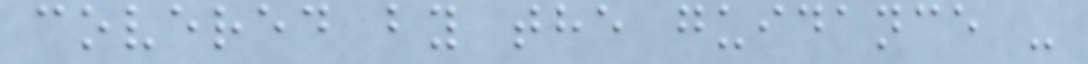covered by the guidance -
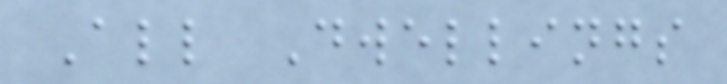All Dwellings
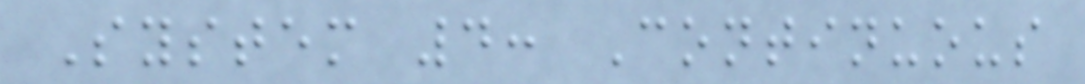System 4: Continuous
